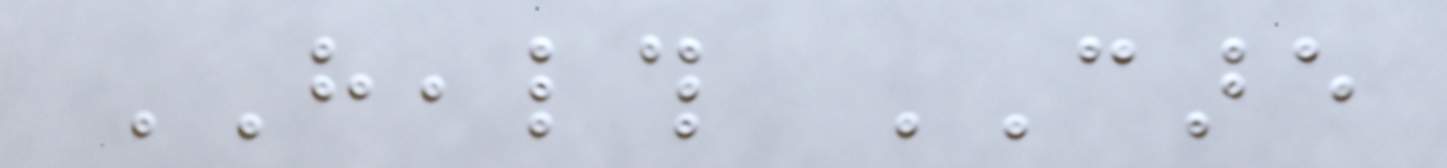HEALTH CARE
